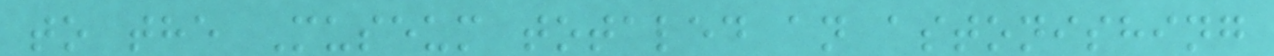to the Museum totaled an astonishing
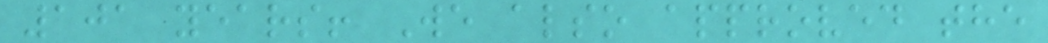101 years! We also approved the
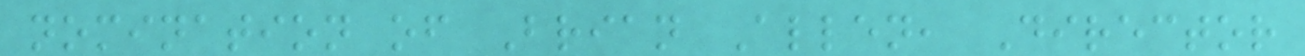nomination of Brian Allen, Director
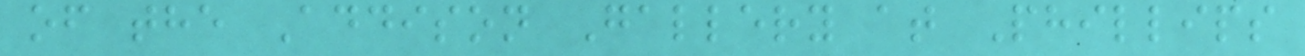of the Addison Gallery at Phillips
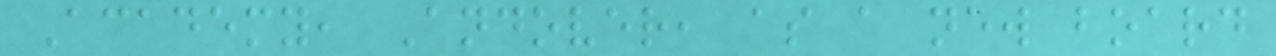Academy, Andover, as a new board
